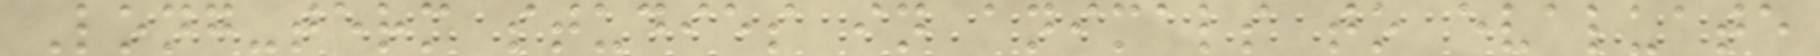Long-term studies in animals to evaluate
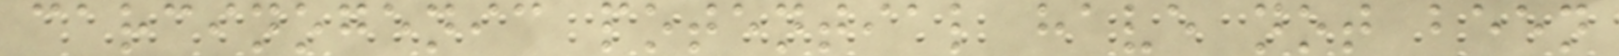carcinogenic potential have not been
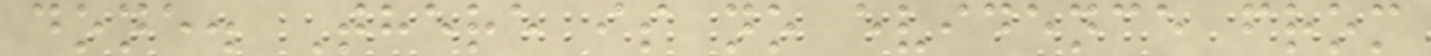done. There is no evidence from
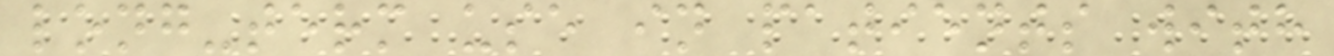long-term use in patients with
